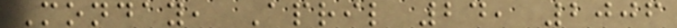Monday, April 24, 2006
